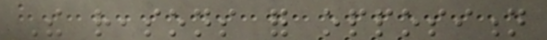The reasons for opposition
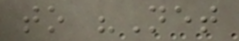to "Net
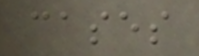cases
